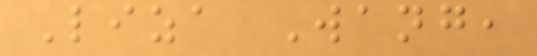Liza Wang,
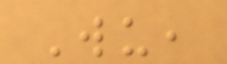Wu,
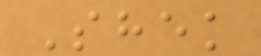Shek
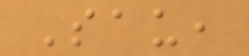Sau,
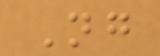Ng
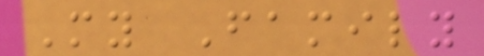My Family
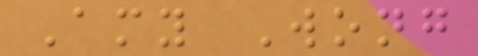Amy Wong
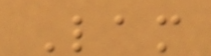Lam
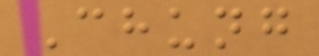Chung
